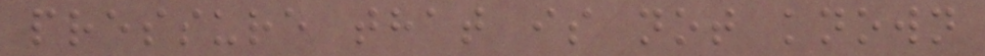pressure that is not known
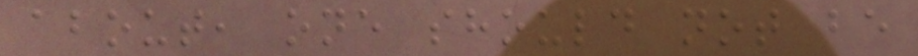about, one should not be
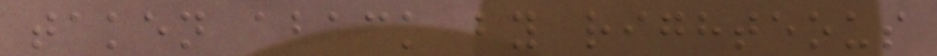taken aback by righteous
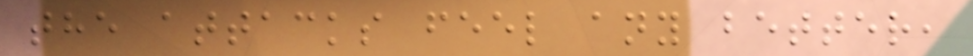the attacks feel any better,
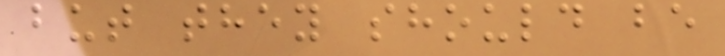but they should be
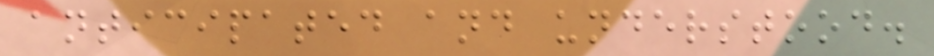anticipated and understood.
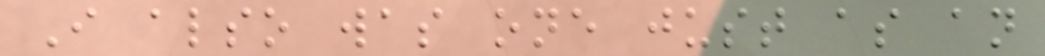I also was one just as an
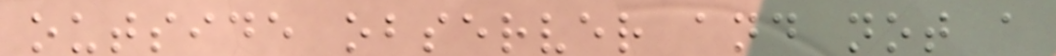outside observer and not a
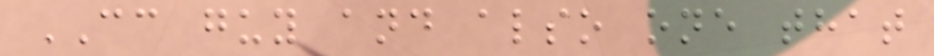CC guy and also one that
